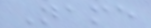Name
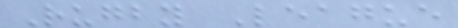Rugby League
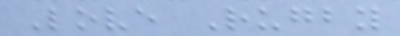Love Rugby
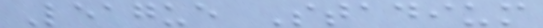League Stadium
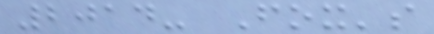2014- Fox's
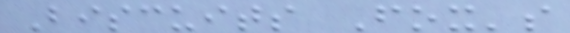Biscuits Fox's
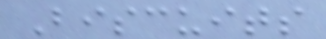Biscuits
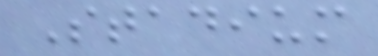Stadium
